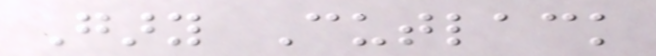Gary Cutlack
